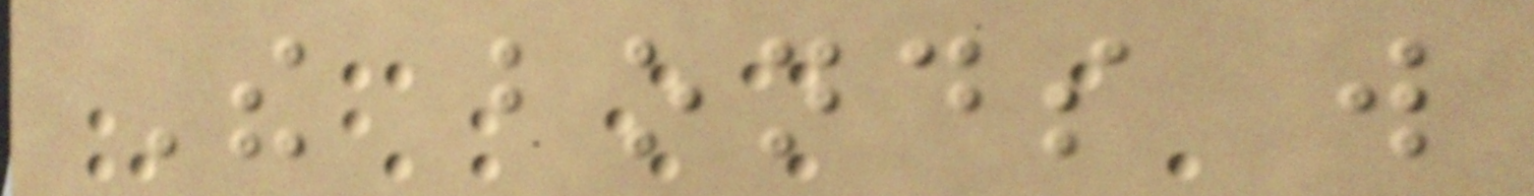The bonds will
